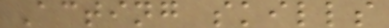Acting skills
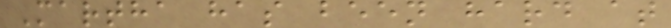Martha has been hard at
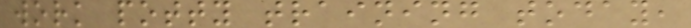work potty training today,
